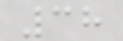38
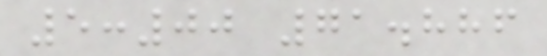5:00 71.886
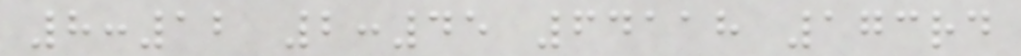8:12 2:45 64118 173rd
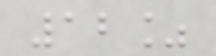12%
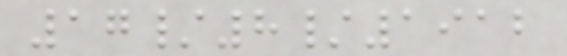17/8/1912
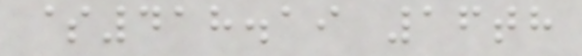$418.19 16th
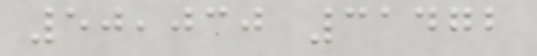50,030 31472
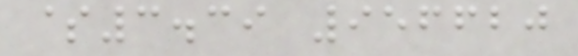$3.39 956620
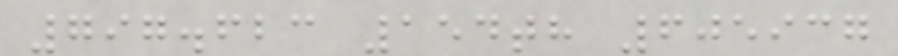797.623 154th 605937
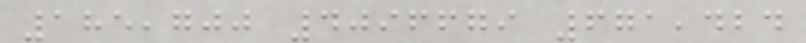185,700 4096679 671,424
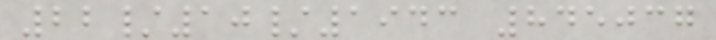22/10/1943 845037
